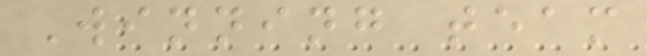Winning team
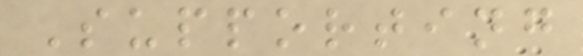Supporting
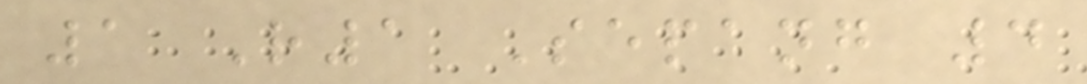1 R1 Sepang 4
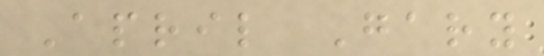April Gary
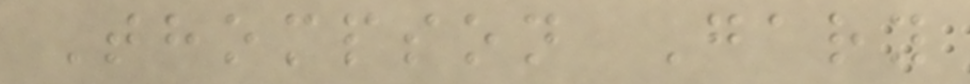Thompson Gary
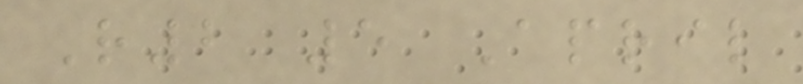R2 5 April
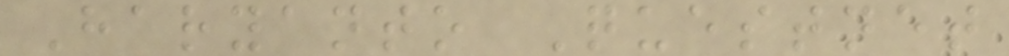Haryanto Questnet
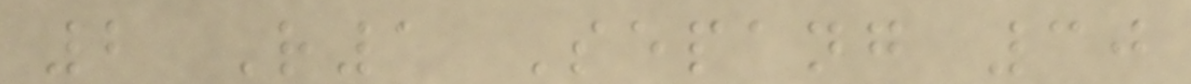2 R1 Sepang 30
